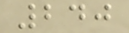240
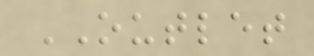OUTLET
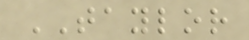TAYLOR
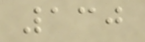130
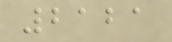2121
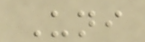Uni
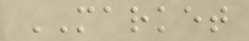MARKET
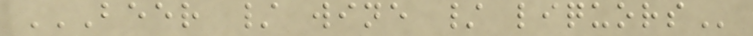BEER / WINE / LIQUORS
